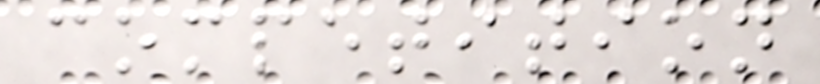competition
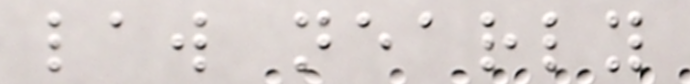law nearly
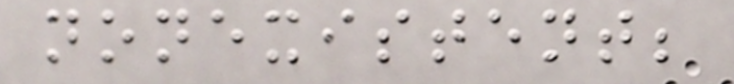nonexistent;
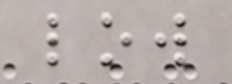low
